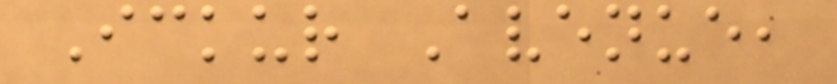Ickur Avenue,
